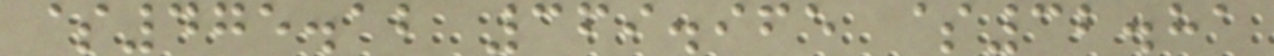$475.12 369.965 $32.81
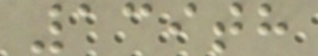139th
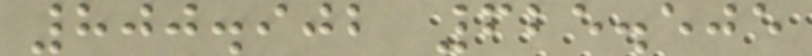800.902 625.505
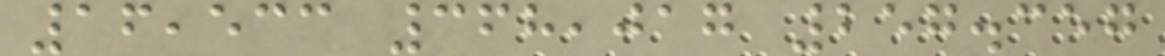16,533 368,017 257.357
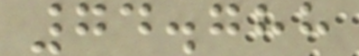74.788
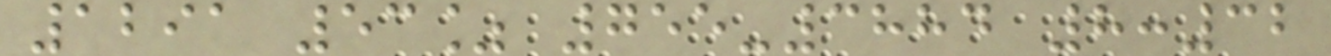1291 53% 755-3884 8:32
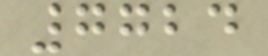7724
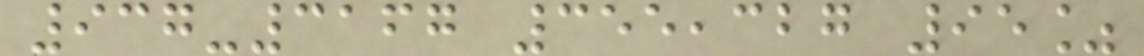937-3167 355,327 95%
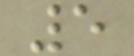5
